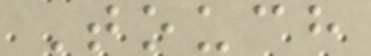Touch
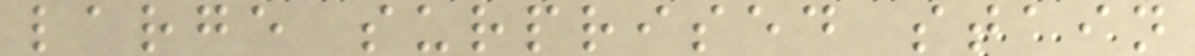large surprised stain
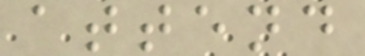attend
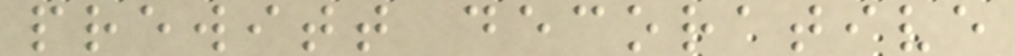prewitt decorative
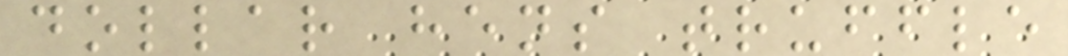dollar hens truffle
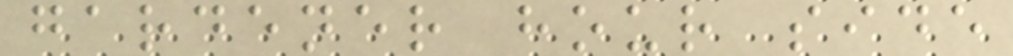gardener hour side
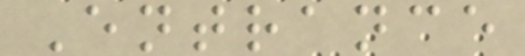Entrance
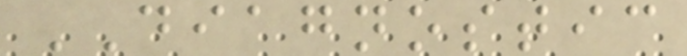DIAGNOSTIC
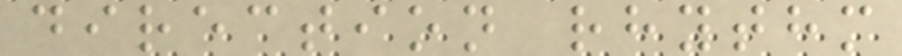direction rhythm
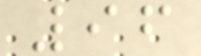96
